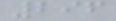296
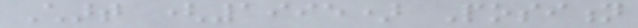Chart (1995) Position
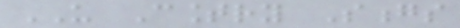US Country Songs
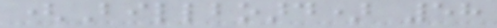(Billboard) 58
